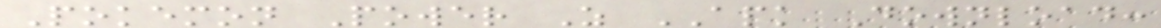Pokemon Power Z APK Download:
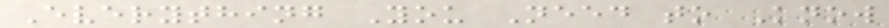Everything You Need to Know
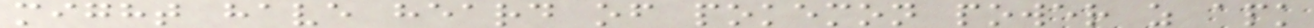might have heard of pokemon power z apk
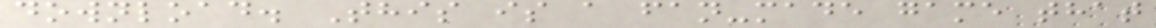download. This is a fan-made game that
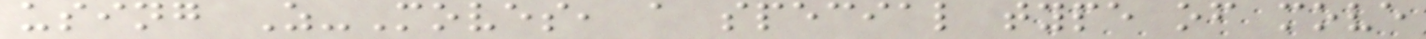using Z-Moves, a special type of move
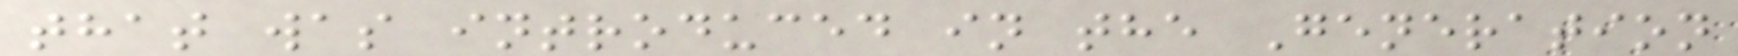that was introduced in the Generation
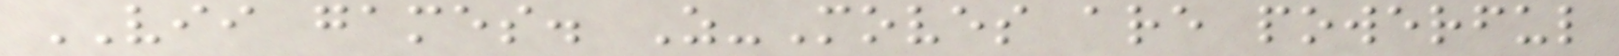VII games. Z-Moves are powerful
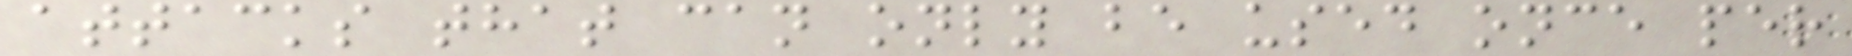attacks that can only be used once per
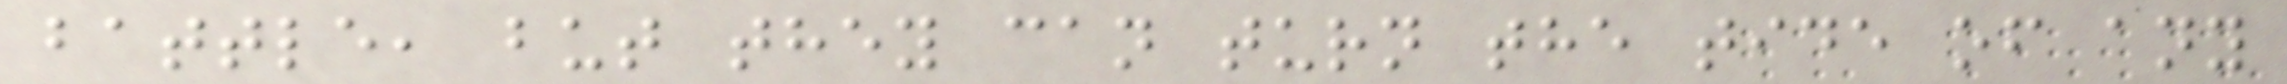battle, but they can turn the tide of any
